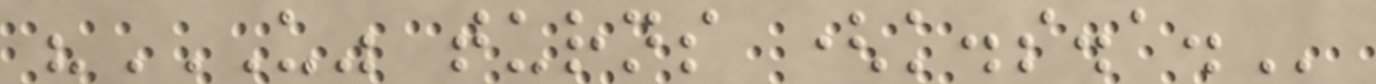"U" TURNS (K.S.A.
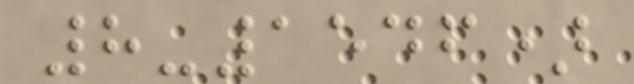8-1546)
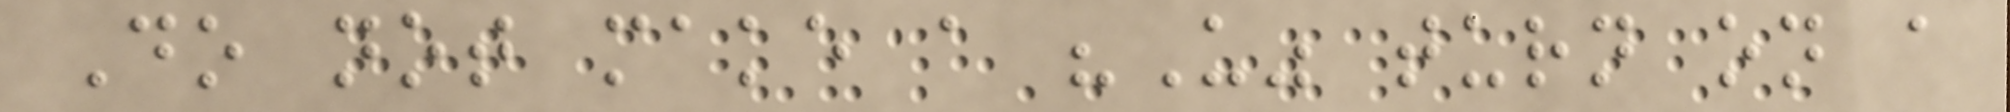Do not make a "U" turn on a
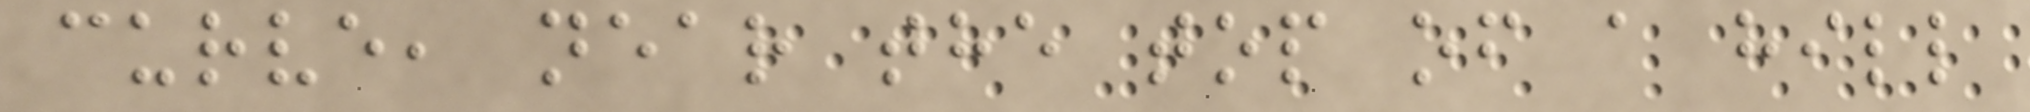curve, near the top of a hill
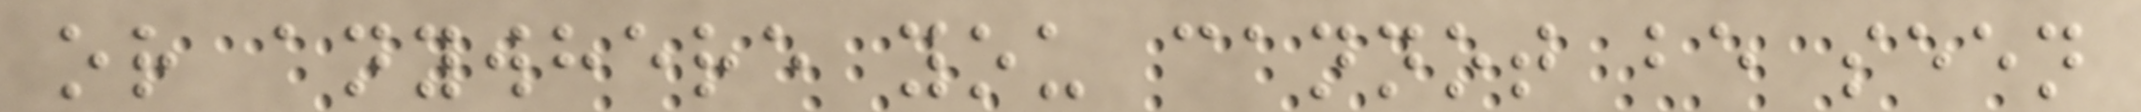or anywhere you cannot be seen
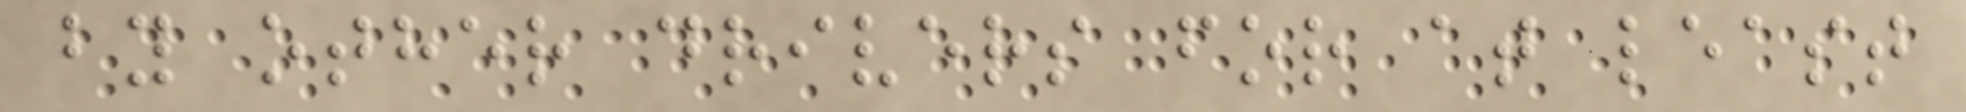by other drivers for at least
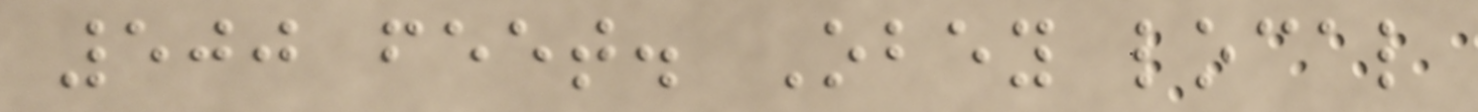500 feet. Obey local
